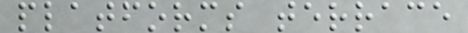platforms terrace
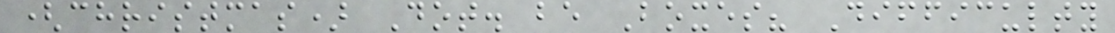(christmas) Dot. be Boxes? Difficulty
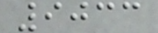9033
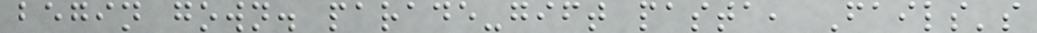begin gown. parade-gift pasta, Fails's
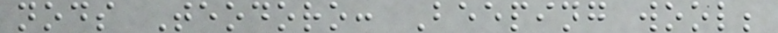nods Teodoro: Beeping wool;
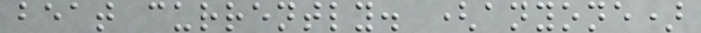beat currently. (anyone)
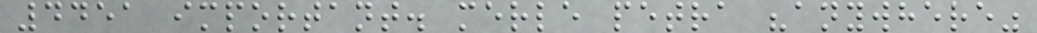4451 important. merle petra "anywhere"
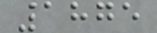1875
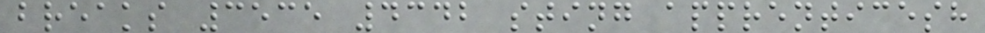breaks 3535 4342 sting apprenticesh
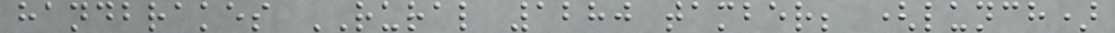handbrakes RURAL 1280 tamber; (lunch)
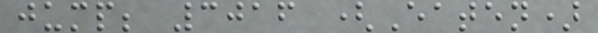jump; 3016 (Eaten)
